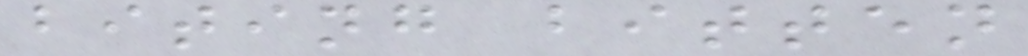biting bitten
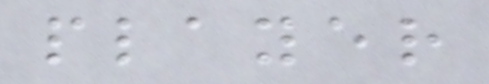player
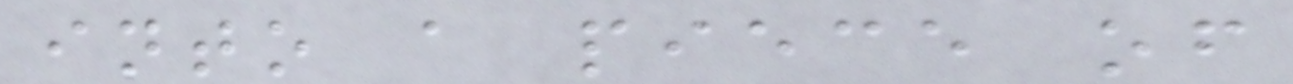into a piece of
